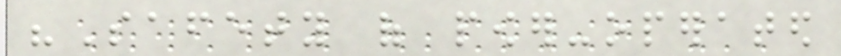"Safety of power-operated
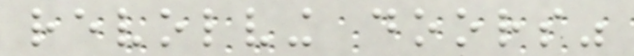revolving doors"
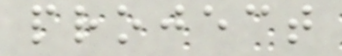project
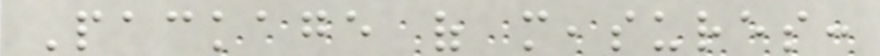Package of measures:
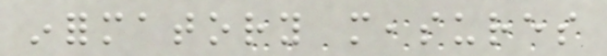informatory measures
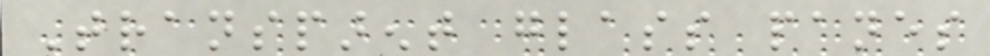Transparent glass panes
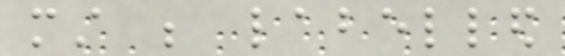must be labelled
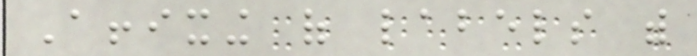Affixing of labels with
